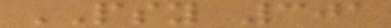PSY 301
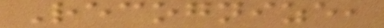Recognize,
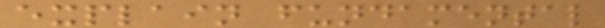explain fundamental
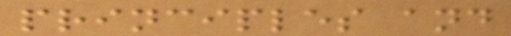principles and
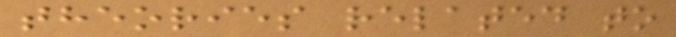theories related to
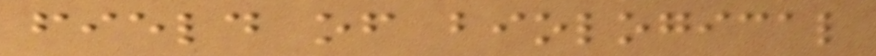field of biological
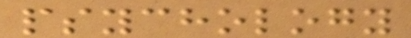psychology
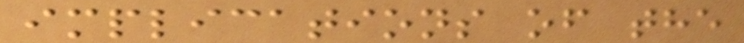implications of the
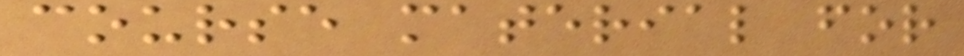course material for
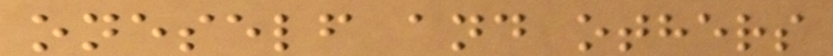oneself and others
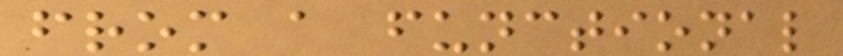from a functional
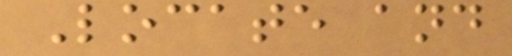Locate and
